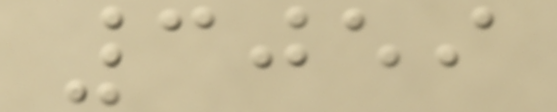3059
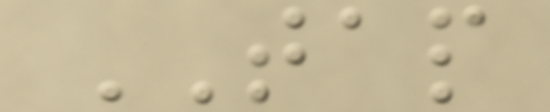TAP
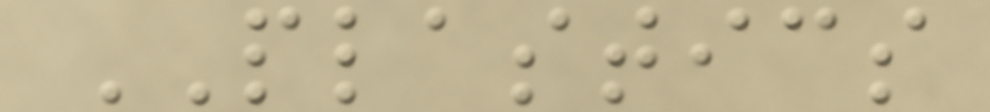PLASTICS
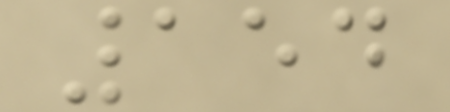154
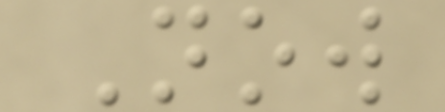Now
